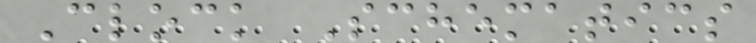Clock Schematics
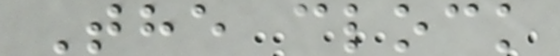The clock
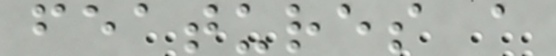features a
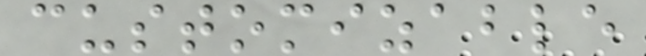customizable
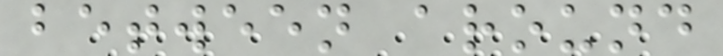between around
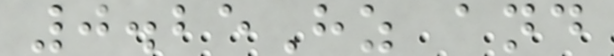0.25Hz and
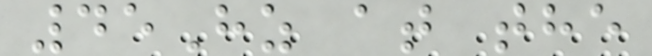45Hz at the
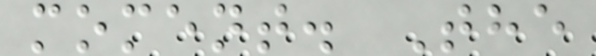moment. The
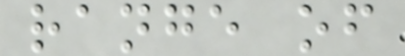range of
